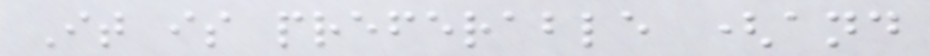It is preferable (and
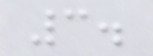3.
